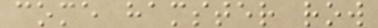come hamster row
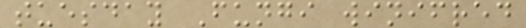tuesday Fungi winifred
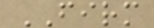FIRM
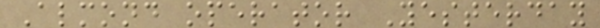Almond operator Yesterday
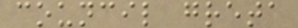council greta
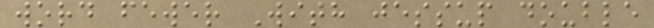word fewer With jessup double
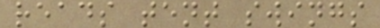reads tent swings
